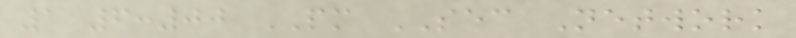1 6:00 PM SEC Network
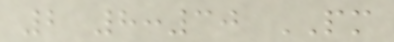2 8:30 PM
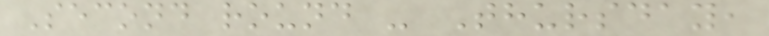Second round - Thursday,
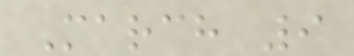March 9
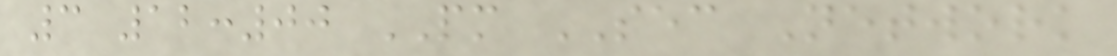3 12:00 PM SEC Network
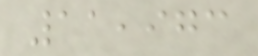11,973
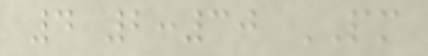4 2:30 PM
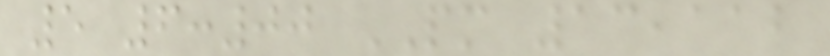5 6:00 PM 13,112
